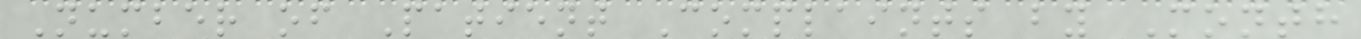Number of Patient Complaints by Month
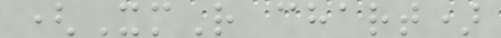(XmR chart)
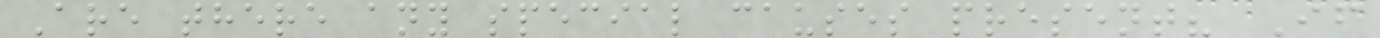Are there any special causes present? If
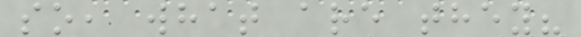so, what are they?
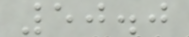50.0
